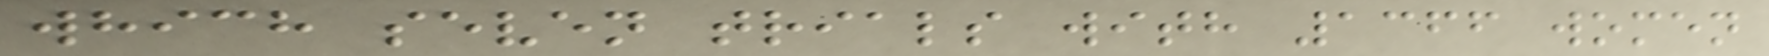which seven trials with 1366 women
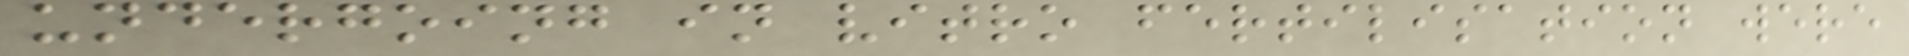undergoing in vitro fertilisation were
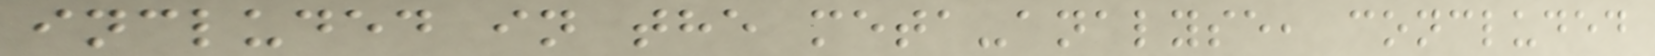included in the meta-analyse, concluded
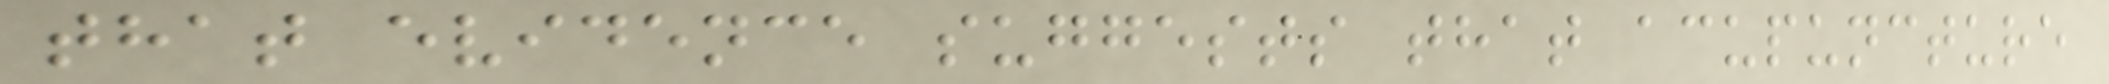that evidence suggests that acupuncture
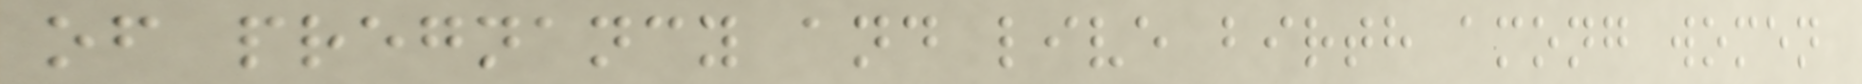of pregnancy and live birth among women
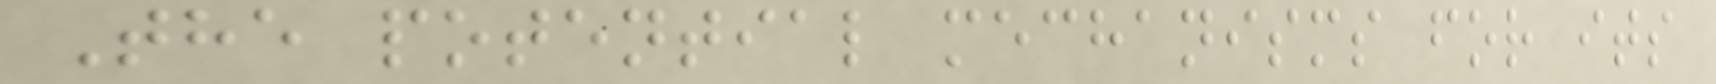The potential mechanisms for its
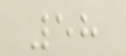58
